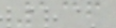136
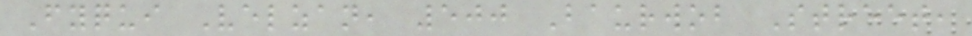Fyqui Velzan, 500 Baurwob Street,
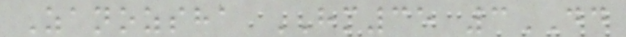Zanozsha HM35 3DD
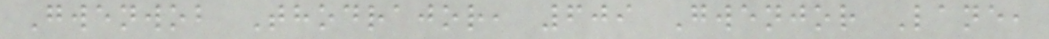Gwenwob Thodrajor, 609 Gwenjor Lane,
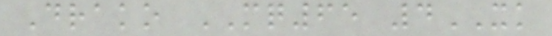Drako MQ65 4XK
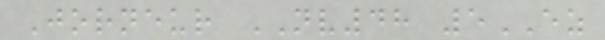Jorneur NV48 5EZ
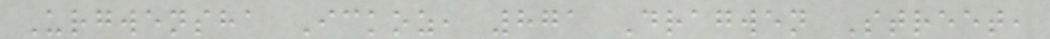Urgwensha Ickoz, 871 Dragwen Street,
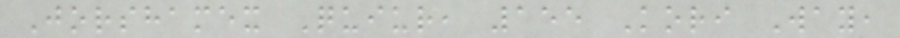Jorshamex Quiur, 155 Kori Way,
